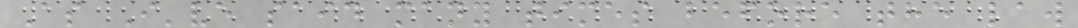As I've said many times before the law
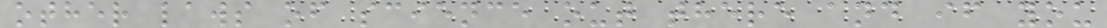other laws of science out there and if you
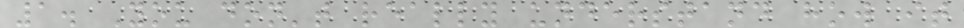1. You don't really understand how it
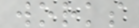works
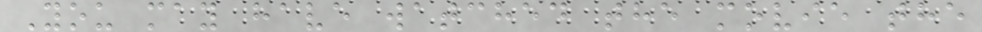You may have watched the movie the
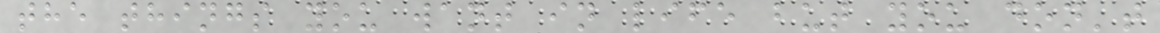the things you want in life but you don't
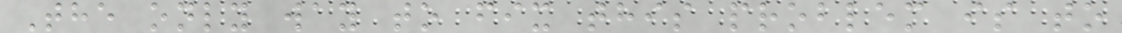The only way to fix this problem is to
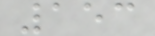153
